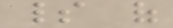spirit of
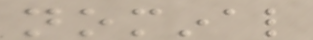nominal
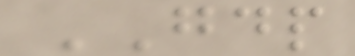GDP
